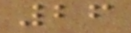26
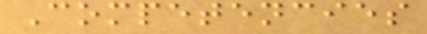Competencies
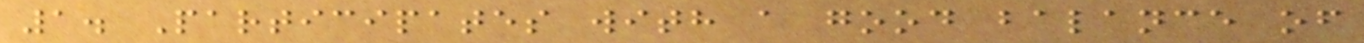1. Participates with a good balance of
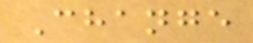Change
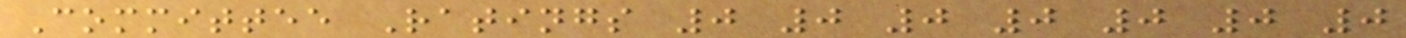Committee Ratings 0 0 0 0 0 0 0
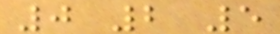0 2 5
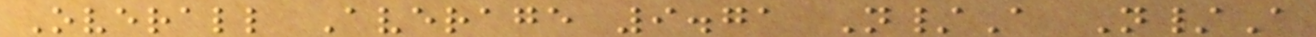Overall Average 9.71 N/A N/A
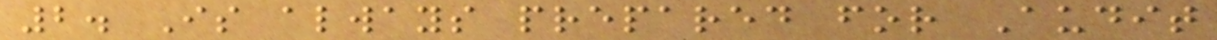2. Is always prepared for Audit
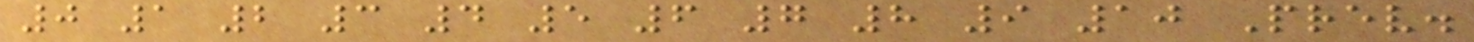0 1 2 3 4 5 6 7 8 9 10 Prev.
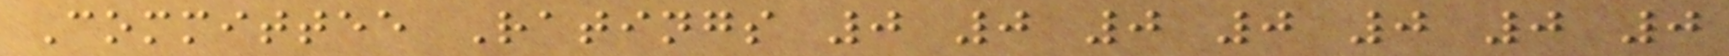Committee Ratings 0 0 0 0 0 0 0
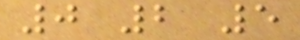0 2 5
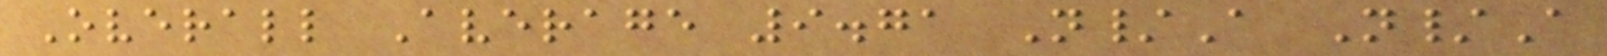Overall Average 9.71 N/A N/A
